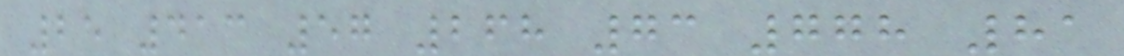25 413 57 268 73 778 81
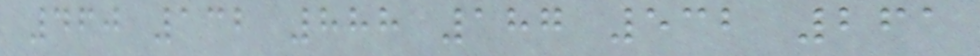460 132 888 187 532 261
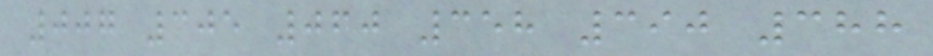007 305 060 358 390 388
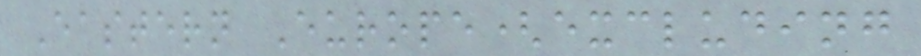Eastern Europe(excluding
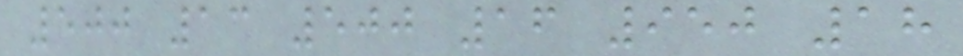500 13 500 16 950 18
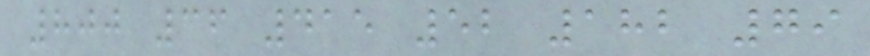800 36 415 52 182 79
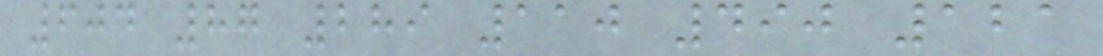604 87 289 110 490 121
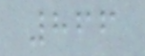866
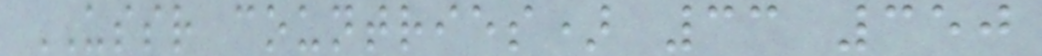USSR countries) 33 350
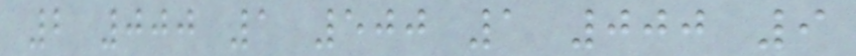2 000 1 500 1 000 9
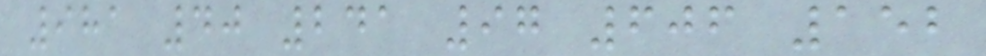981 40 241 97 606 152
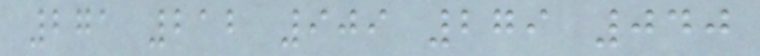271 212 909 279 040
